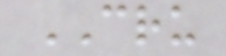CRU
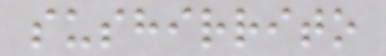sushirrito
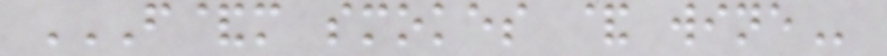F&M SMOKES & WINE
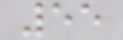55
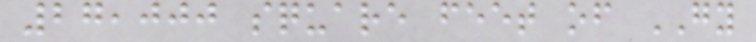27,000 square feet of GY
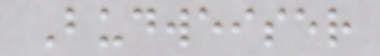Budweiser
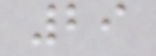29
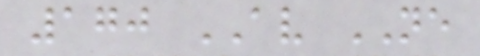170 AV NE
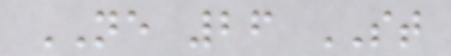NE 26 ST
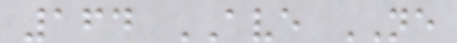164 AVE NE
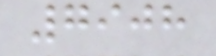7908
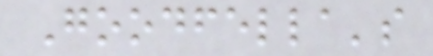Goodfella's
